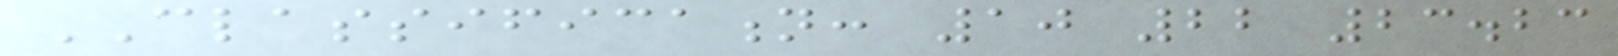CLASSIFICATION: 10 22 23.23
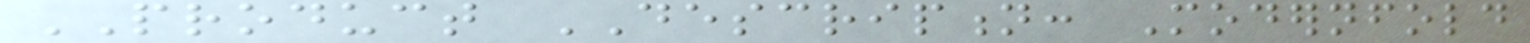PRODUCT DESCRIPTION: Modernfold
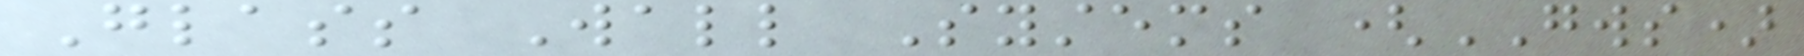Glass Wall Systems (GWS)
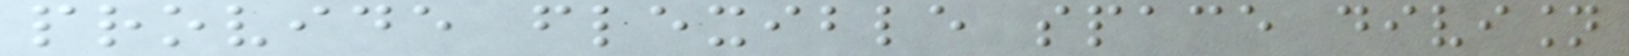provide flexible space division
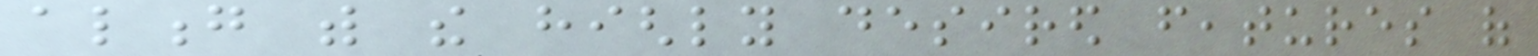along with the highly desired features of
